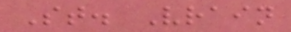St. Vrain
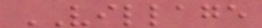VILLAGE
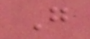G
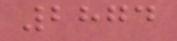2874
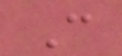C
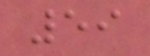59
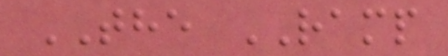THE RAMP
